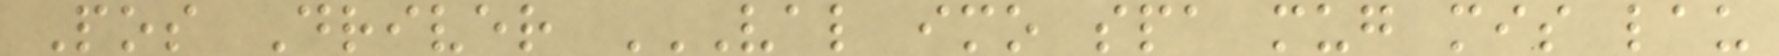Pos Driver VAL IMO SPA MUG MIS LAU
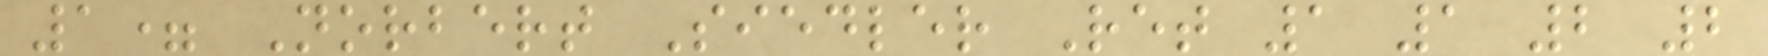1= Norbert Siedler Ret 1 1 2 2
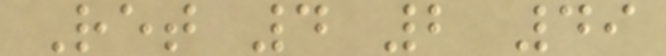Ret 4 2 49
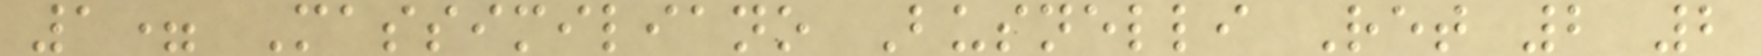1= Massimiliano Busnelli Ret 2 2
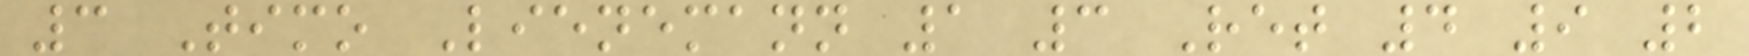3 Timo Lienemann 1 3 Ret 4 9 2
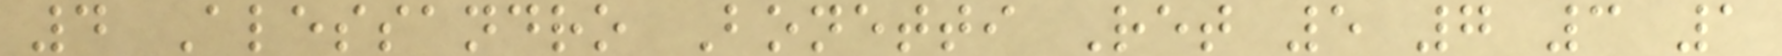4 Alessandro Bonetti Ret 5 7 3 1
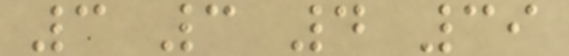3 3 4 39
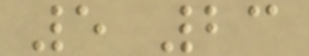5 23
